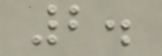2.
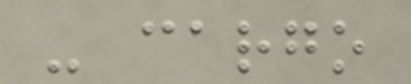- cargo
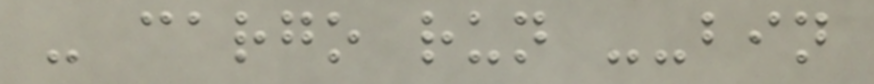- cargo run --bin
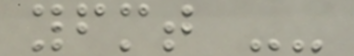yfmt --
